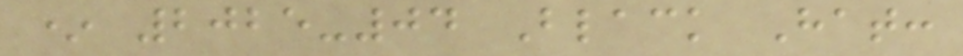* 2025-04 Black Hat:
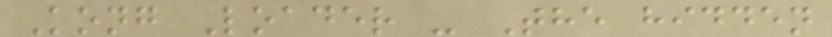Kong Loader - The hidden
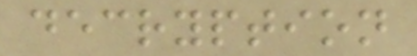decryption
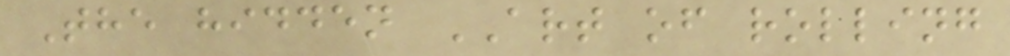The hidden ART of rolling
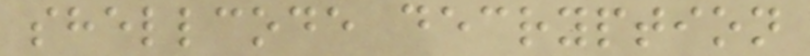shellcode decryption
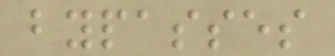bypasses
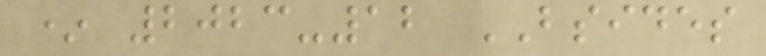* 2023-12 BSIDES
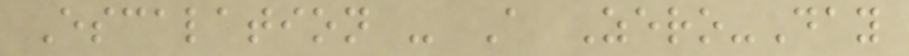Escalation - A Zero-Day
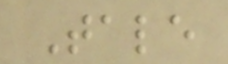Tale
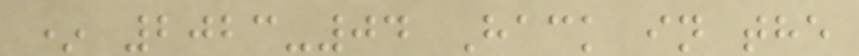* 2023-04 Hack in the
